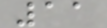11
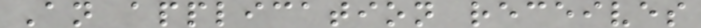An application receives
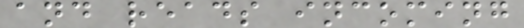and reads incoming
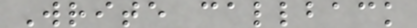Write callback
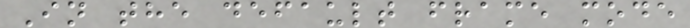In the default frame mode
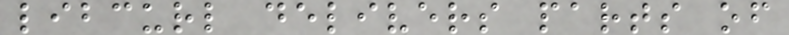libcurl delivers parts of
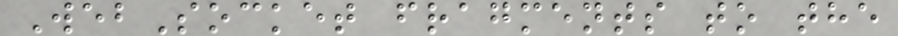WebSocket fragments to the
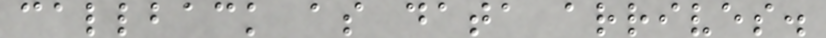callback as data arrives.
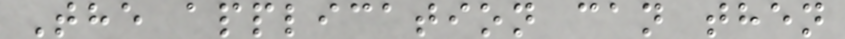The application can then
